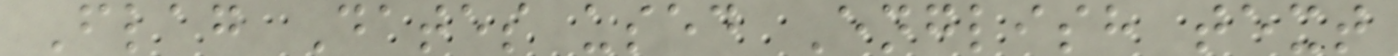Flag Dates used English text
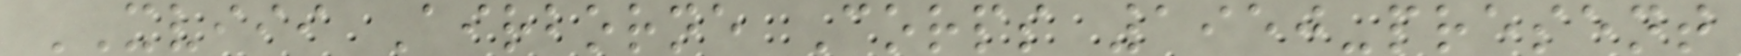XVIII Airborne Corps 1950-present
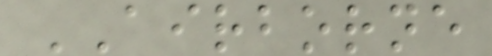AIRBORNE
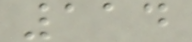114
